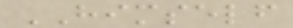HIMSELF
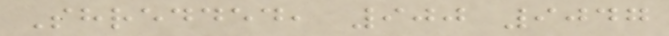Shredded, 900 9047
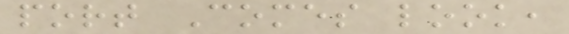port Comes look,
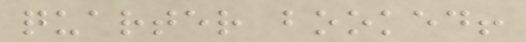quarter booked!
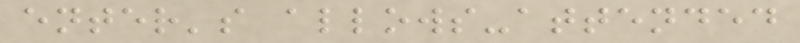enter's allows-attended
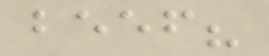beef?
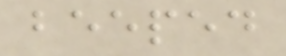beeped
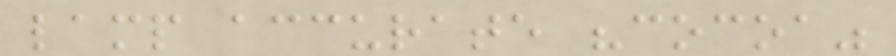lamp accurate "cocoa"
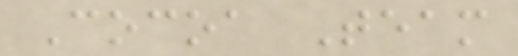Cocoa Team
